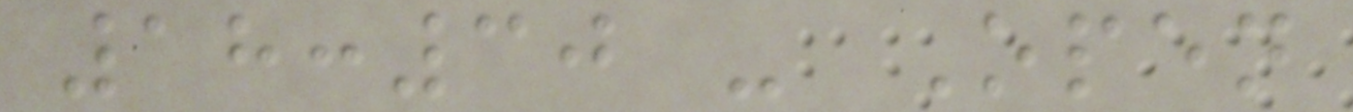18:30 - Open
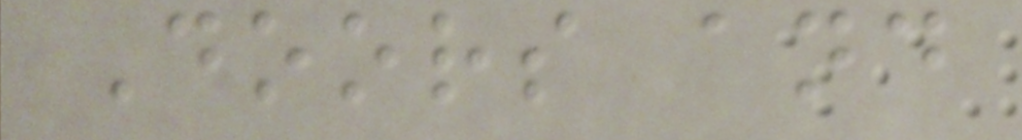Doors and
